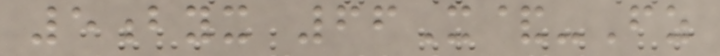5byx 66X&-Fz
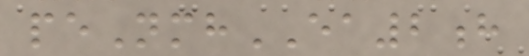peNmhEA2h
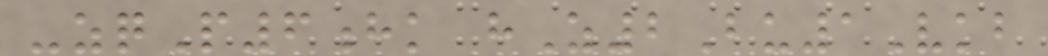-zqP6hk hZ2Bu1Vkb
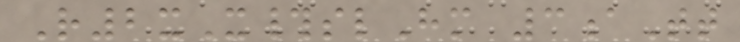R2xX#slHm 3aTt
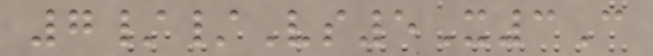7//Vs5X3C
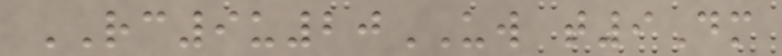RC9u20UW t9Dm
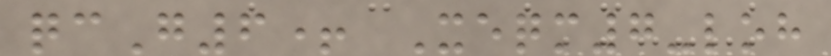qcG6+ Xeqm7-loh
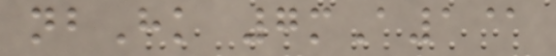nbHk 7mA1@
